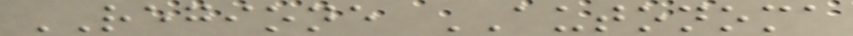REGIONE AUTONOMA
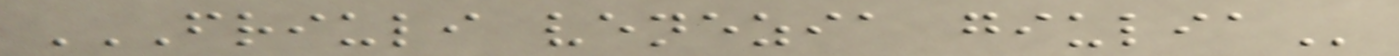FRIULI VENEZIA GIULIA
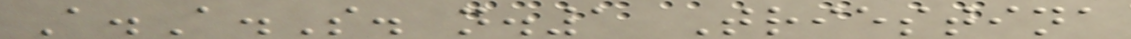A.A.S. n.1 Triestina
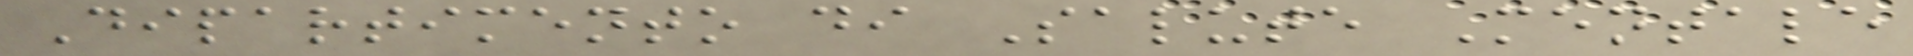Dipartimento di Salute Mentale
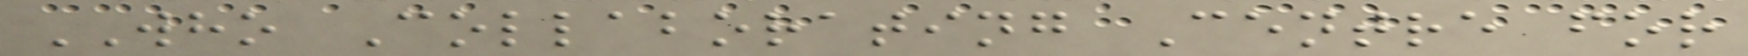WHO Collaborating Centre for
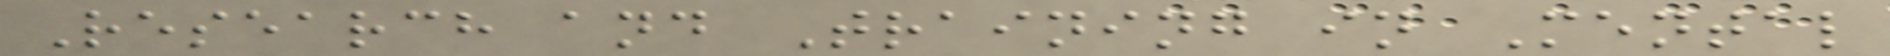Research and Training in Mental
